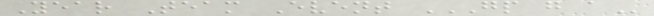Year Team Event GP G A
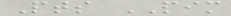Pts PIM
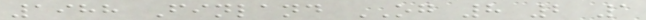1988 Finland OG 8 2 1
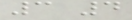3 4
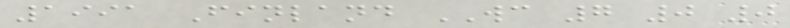1991 Finland WC 7 0 0
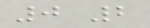0 2
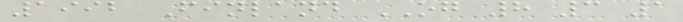1992 Finland OG 8 3 1
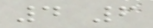4 6
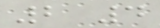2 4
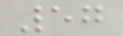57
